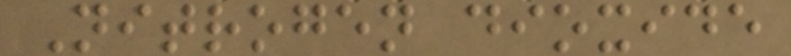Nitrogen dioxide
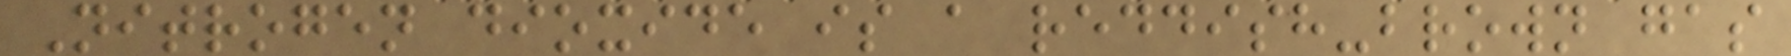Nitrogen dioxide is a reddish-brown gas
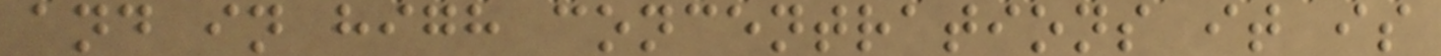and in high concentrations it is
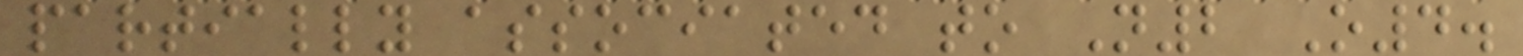partially associated to N2 O4.
